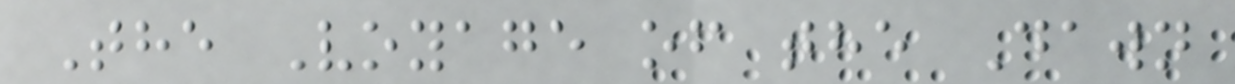The Voyage of the Dawn
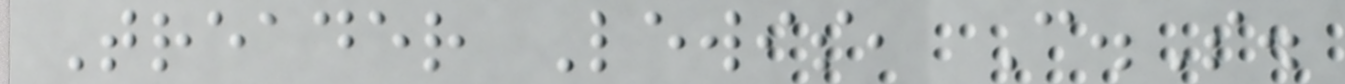Treader Lewis, C.S.
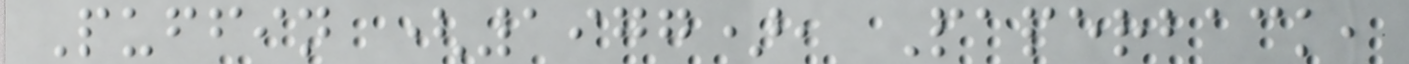Puffin (1977), Paperback,
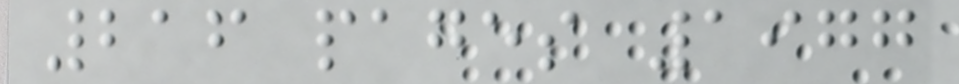216 pages 1977
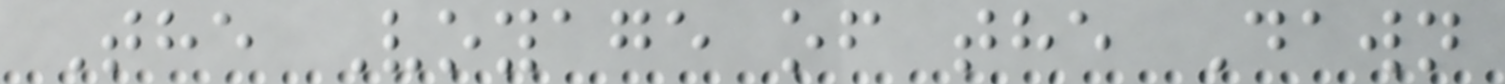The Voyage of the Dawn
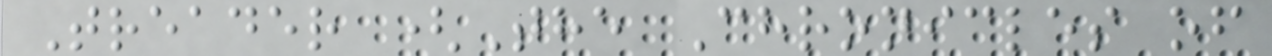Treader (The Chronicles of
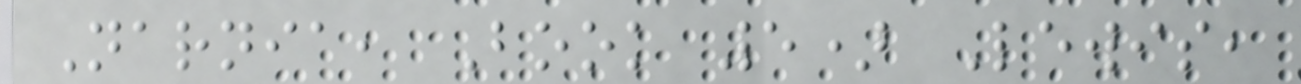Narnia, Book 5) Lewis,
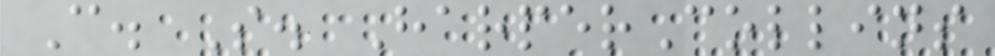C. S. HarperCollins
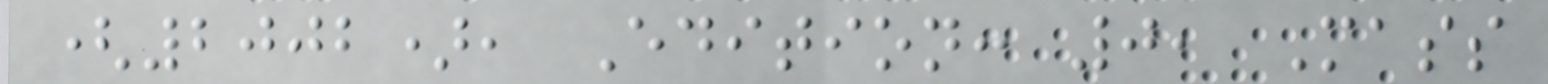(2002), Edition: 0, Mass
